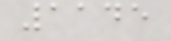1145
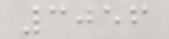3056
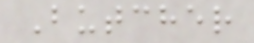Butcher
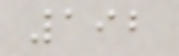192
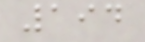194
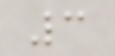3
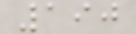190
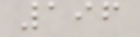196
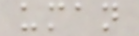uman
